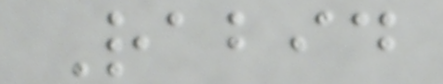Rabid
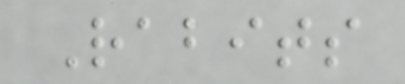Rabits
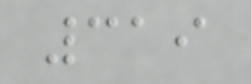319
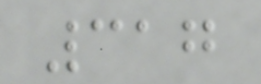317
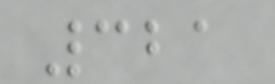321
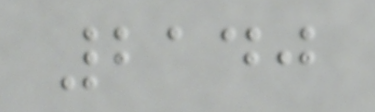2140
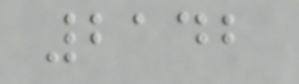2142
